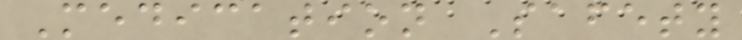Medication Safety
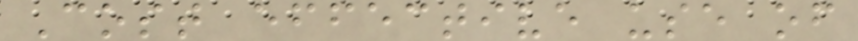Cost effective use of
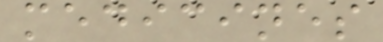medicines
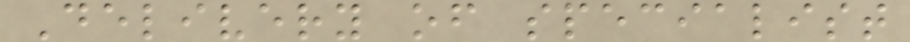Delivery of specialist
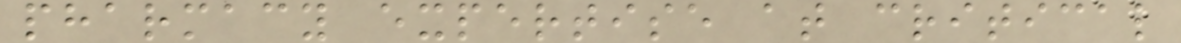pharmacy expertise at critical
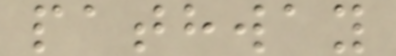pathway
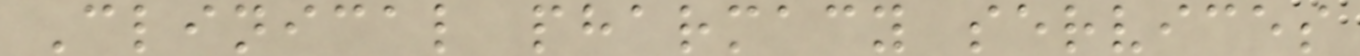Clinical pharmacy services
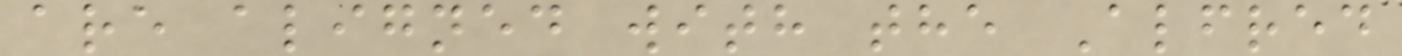are aligned with the Alfred
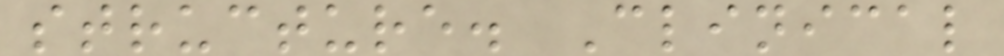structure. Clinical
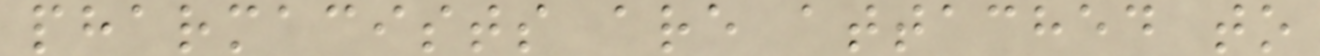pharmacists are attached to
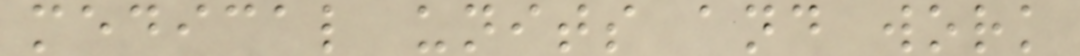medical units and work
